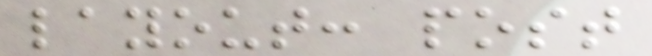layout: post
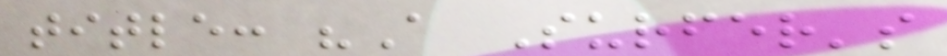title: "A Surfer's
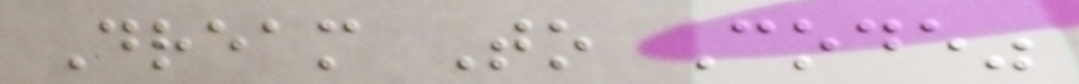Dream To Code"
